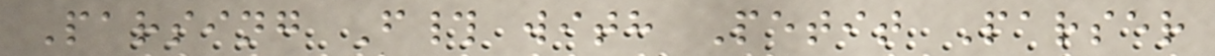Parsing F# with Petit Parser
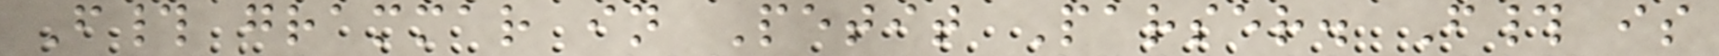F# grammar in Petit Parser. F# is
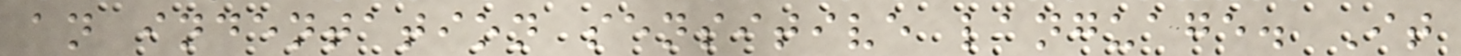an indentation sensitive language. It
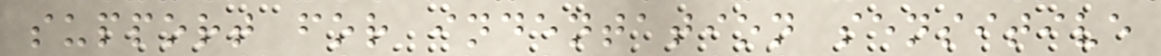support for indentation sensitive
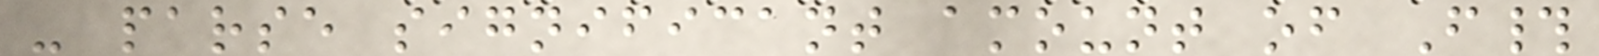- parse significant amount of F#
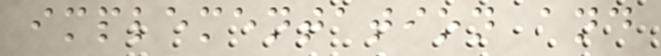implementation and
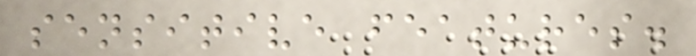sensitive features.
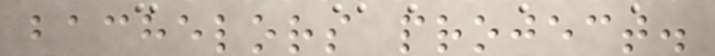bachelors project.
